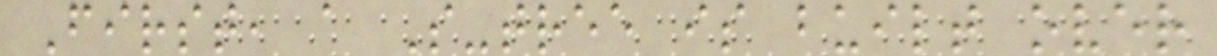First, a S-tree is built over
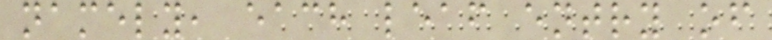namely, each leaf entry of
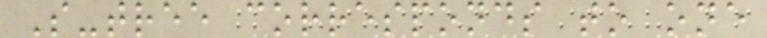S-tree corresponds to one
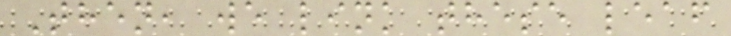Then, we link these leaf
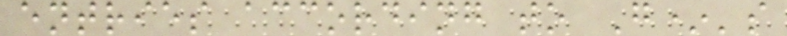entries according to G*'s
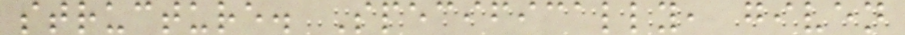structure. Specifically, given
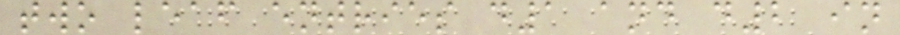two leaf entries d1 and d2 in
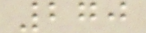270
